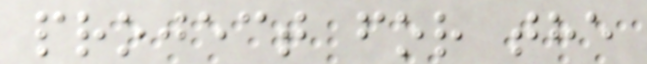project for the
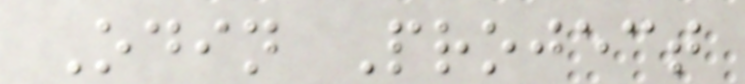Odin Project
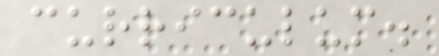curriculum.
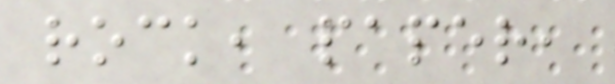rock, paper,
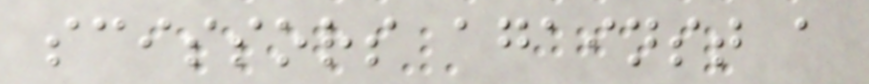scissors against a
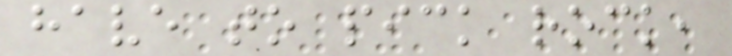have to pick rock,
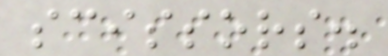scissors.
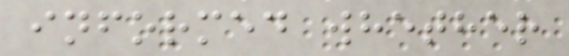informed whether
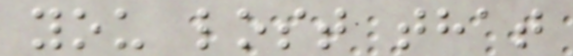you lost that
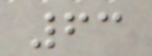63
